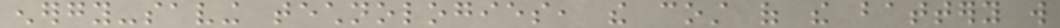energy-saving technologies, the cost of the battery will
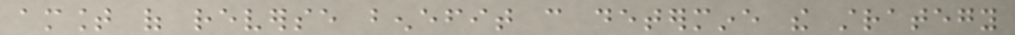amount of reverse benefit can determine the strategy
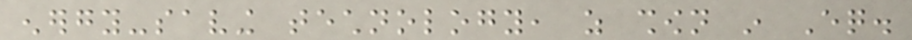energy-saving technology, as shown in Eq.
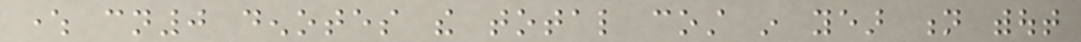where cn0 denotes the total cost in year n without
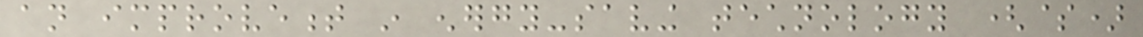an improvement in energy-saving technology ($)
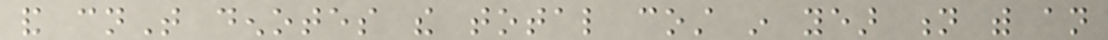and cnT denotes the total cost in year n with an
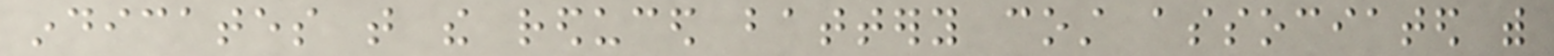indicates that the reduced battery cost associated with
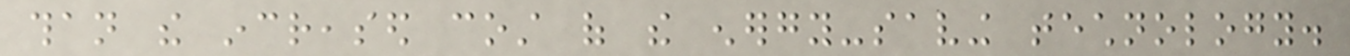than the increased cost of the energy-saving technology.
